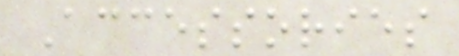Accessories
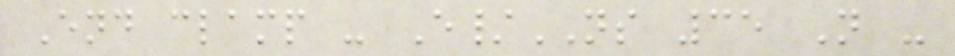End clamp - E/NS 35 N -
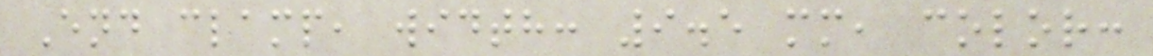End clamp, width: 9.5 mm, color:
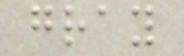gray
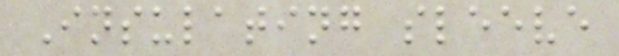Insulating sleeve
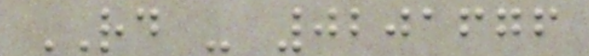RD - 0201676
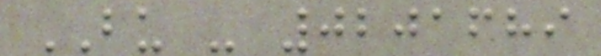BU - 0201689
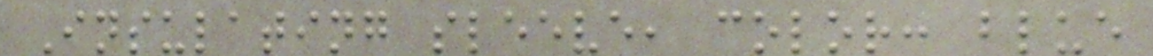Insulating sleeve, color: blue
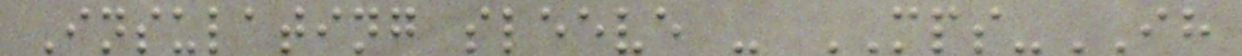Insulating sleeve - MPS-IH
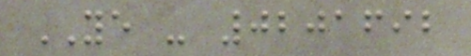YE - 0201692
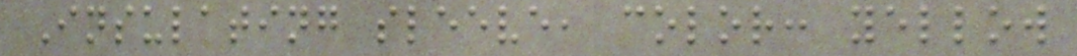Insulating sleeve, color: yellow
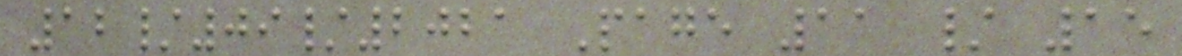12/09/2021 Page 11 / 15
